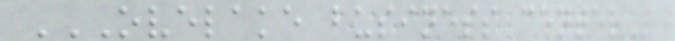OVELAKE BUSINESS CENTER
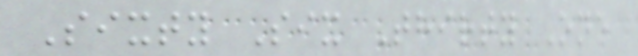Sixty Six Thirty One
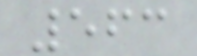563
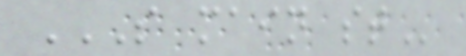S MAIN ST
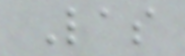Las
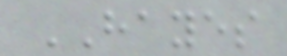HAYES
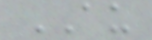AU
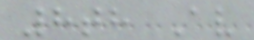8th Av
